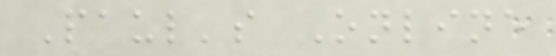Paul's Online
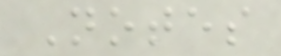Notes
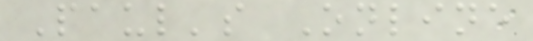Paul's Online
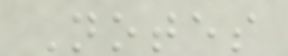Notes
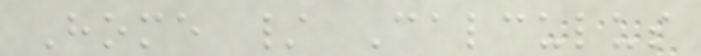Home / Calculus
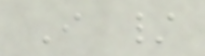I /
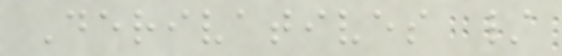Derivatives /
